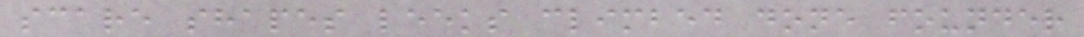scare shapes leeks climbed done founder
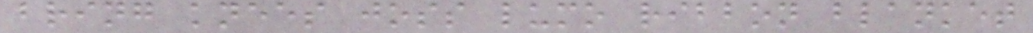bring knees joss lumo ribbon blanket
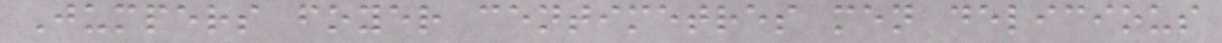Jumpers foyer centimetres men delicious
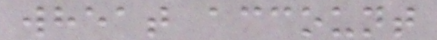wheat account
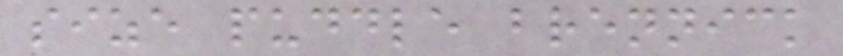size puddle brennick
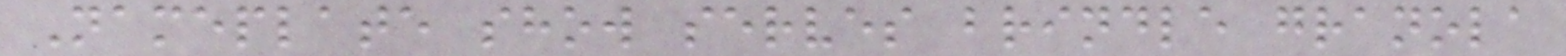Nameplate show serves brindle granola
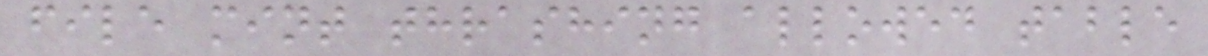file mint thrashing allowed table
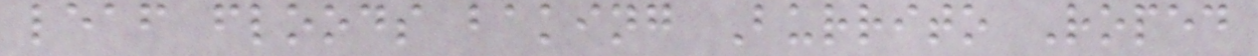leaf floods baking Burrito Roped
